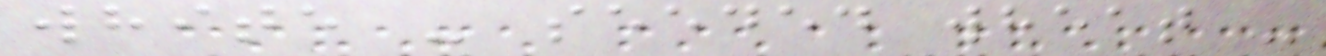white - seeded wheat -
